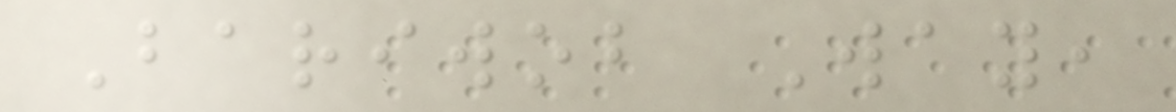Bariwob Way,
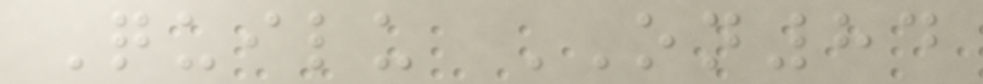Quilu ON84
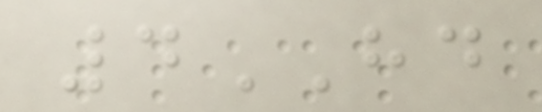4HD
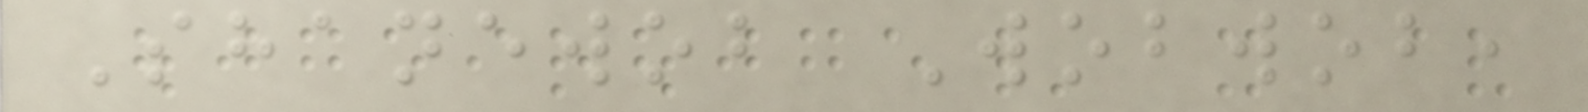Shanewob Wobwob,
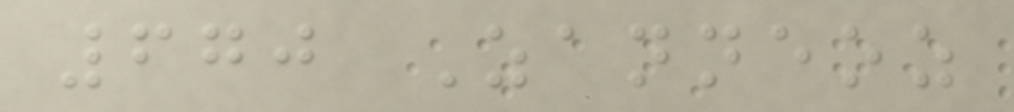670 Zanneoz
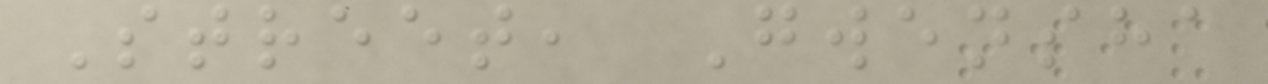Street, Gwensha
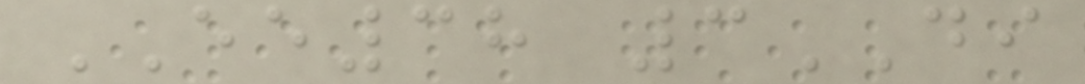EE38 3DI
